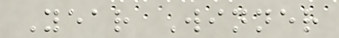Year Winner
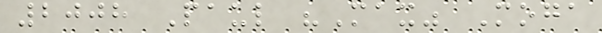2008 Paul "Max" Moga
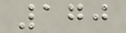170
